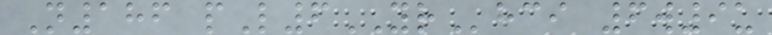N186 pL6YRhci 6w9u
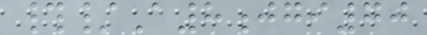#/A8jgi70
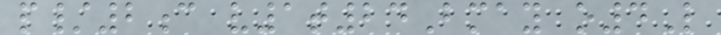p/2c v1t24Bmay o4L
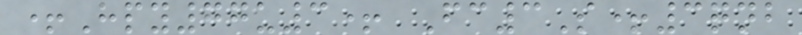+Hpy77u3+ Fc3S+3qnb
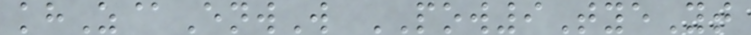khZ@EnwW POW9TyeYt
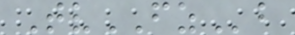TvFZb
